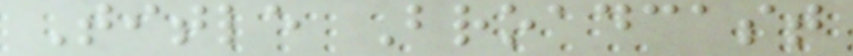Title Broadcast
